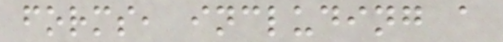forms, including a
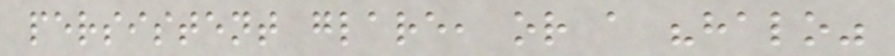persistent glare, or a "halo"
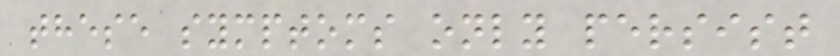these symptoms only persist
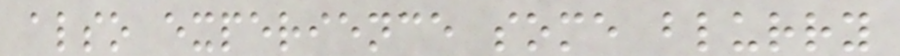also experience some blurry
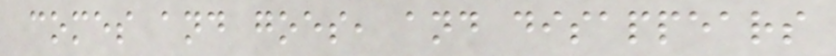comes and goes, and disappears
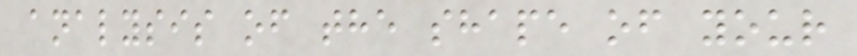analysis of the shape of your
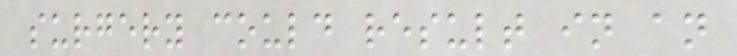surgery could result in an
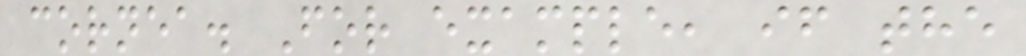cornea. For example, if the
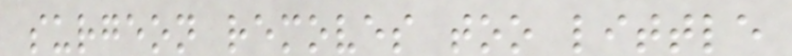surgeon removes too little
